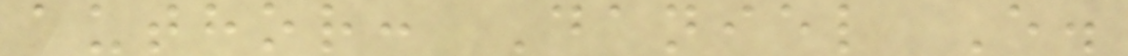author: Daniel E.
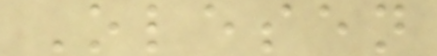Olesen
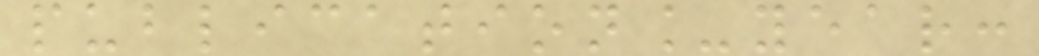publication_year:
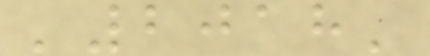'2018'
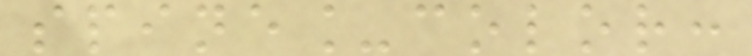spine_color:
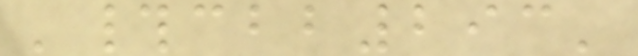'#cbb293'
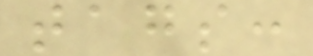tags:
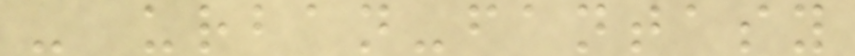- urban-fantasy
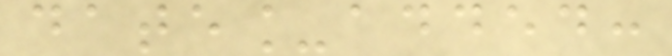date_added:
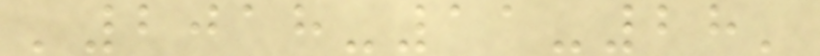'2018-11-28'
